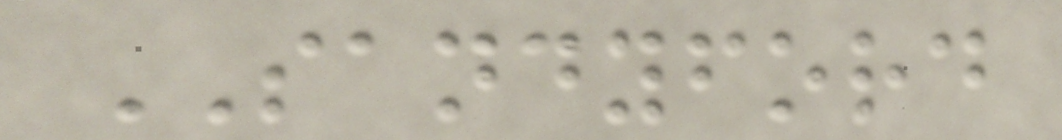SANDYFORD
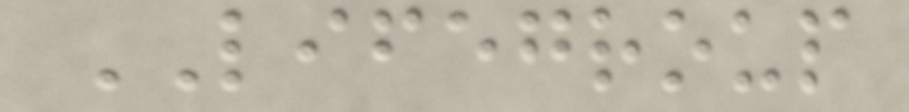LIFEGROUP
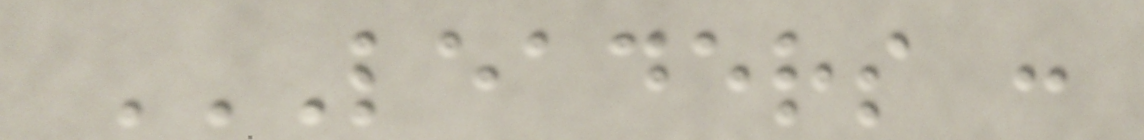LEADERS :
